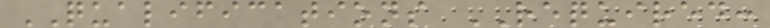QUALIFICATIONS REQUIRED:
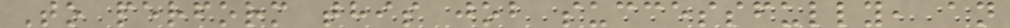To perform this job successfully, an
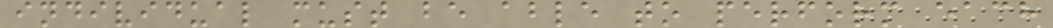individual must be able to perform each
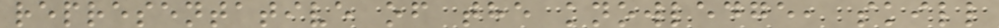representative of the knowledge, skill
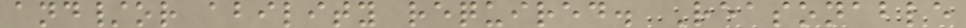and/or ability required. Reasonable
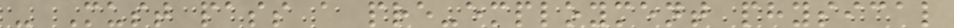- Must pass a pre-employment physical
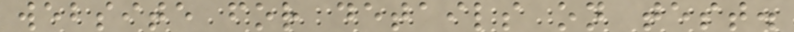website for details on test.
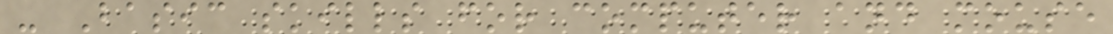- Basic skills for computer and mouse
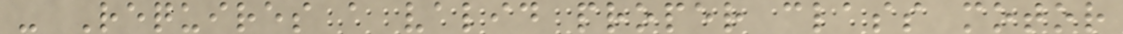- Requires a valid proper class motor
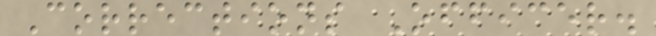Corrections Officer.
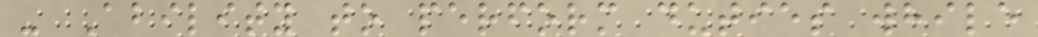- Ability to perform duties while
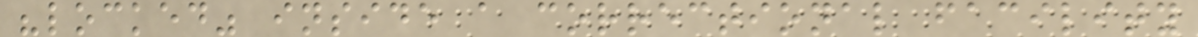"locked" inside a correctional facility
